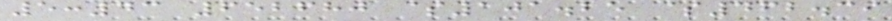5:43 652680 $101.25 $462.39
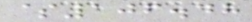$106.48
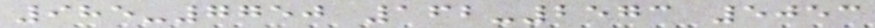985-7750 162-2573 5053
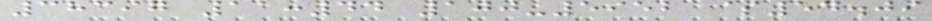38397 11:44 100-5952 $54.09
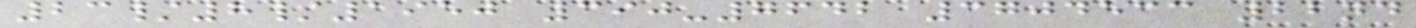23/8/1950 390-7642 3704533 22nd
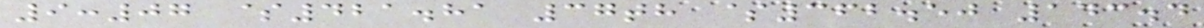9:07 $421.81 37th $362.50 143.4
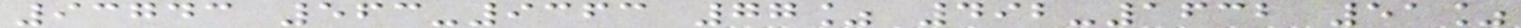93743 563-9363 77% 492-1632 51%
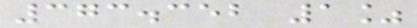373.352 1%
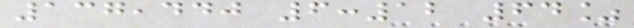137,440 6:12 64%
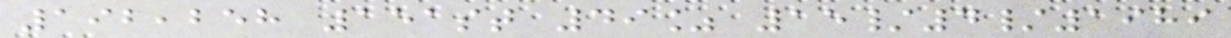192,258 151st 49% 15/4/1989
